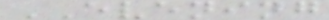EVENING
